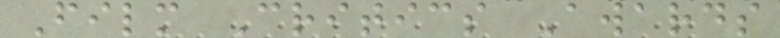Film Critics Awards
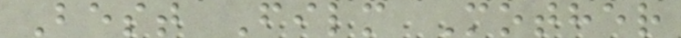Best Film Mother
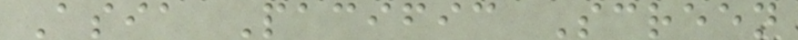Asia Pacific Screen
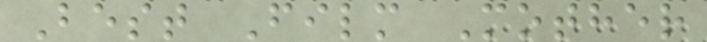Best Film Mother
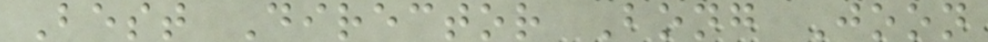Best Director Bong Joon
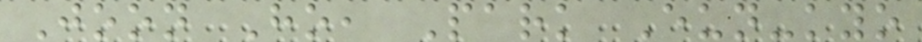Joon Ho, Park Eun-kyo
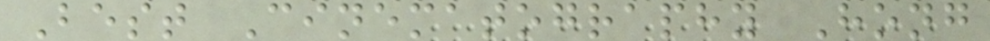Best Cinematography Hong
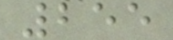255
